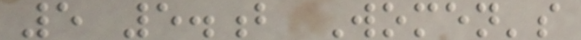5 5.b Women's
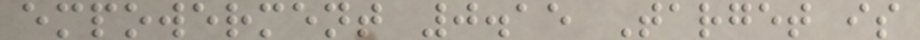empowerment 0.15 Target is
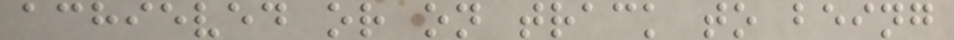achieved or on track to being
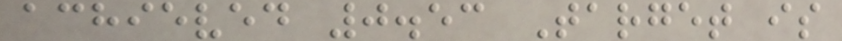achieved 0.53 Target is
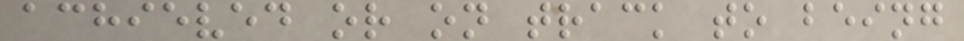achieved or on track to being
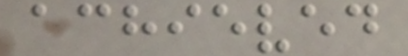achieved
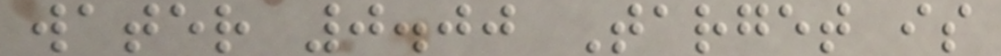water 0.00 Target is
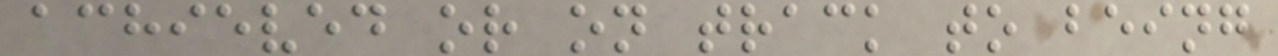achieved or on track to being
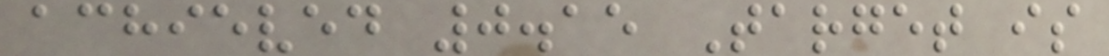achieved 0.15 Target is
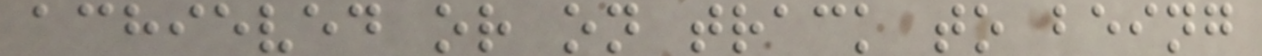achieved or on track to being
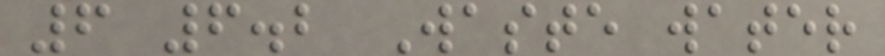6 6.2 Waste water
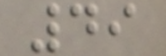49
